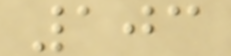103
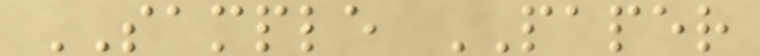SAMPLE PAPER
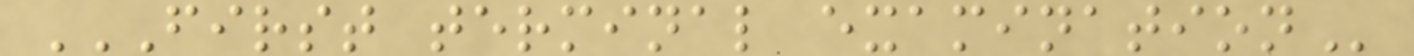FIRST TERMINAL EXAMINATION
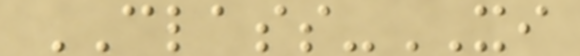CLASS-XI
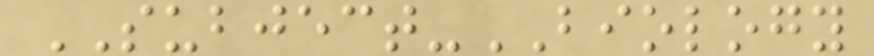SUBJECT-BIOLOGY
